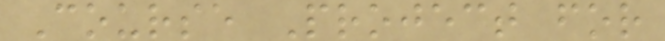Course Project for
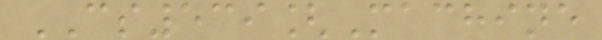CS539[Machine
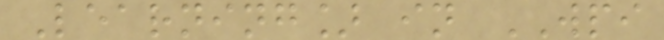Learning] in WPI
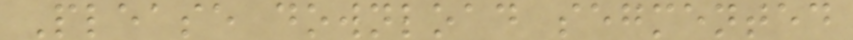Please download segmented
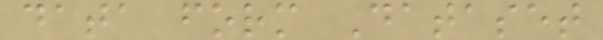data form Dataset
